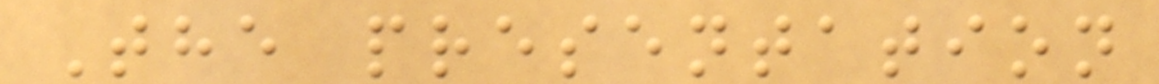The presentation
